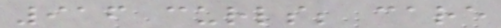916 curls; care
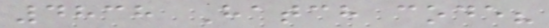4838 Hatch code?
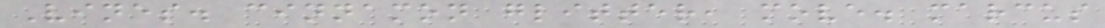Vines. cinnamon glitter, move. marcus
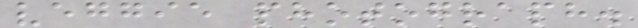veggie photograph.
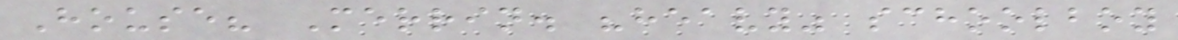House? Merrin. "heavy" schoolboy
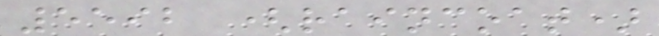5592 (raincoat)
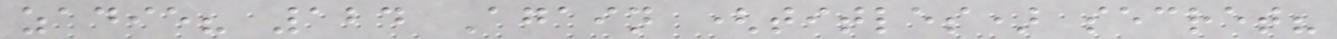zadie? 124 Again (titles) secret?
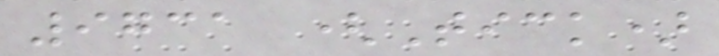9731 (Tick)
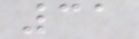31
